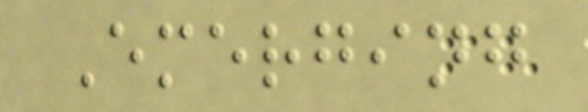Emerging
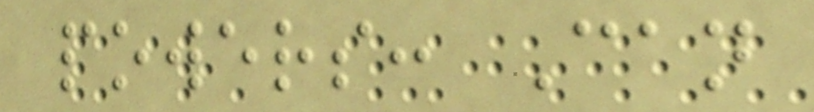powers: Can
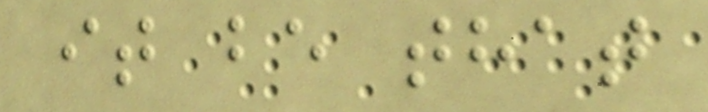it be that
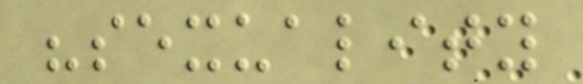"sexuality
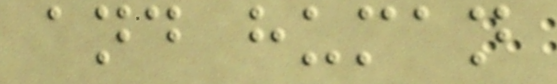and human
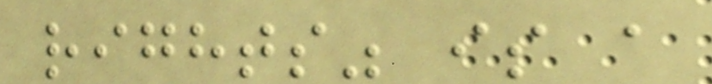rights" is a
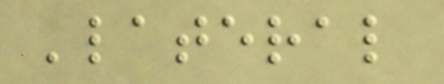'lateral
